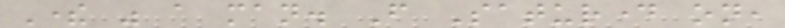There was a man. From Saturday on,
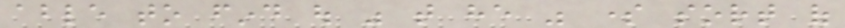able to find out was that he was some sort of
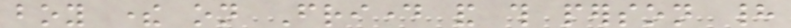boy there on Friday and this person had
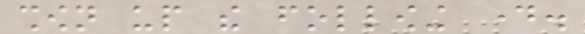shown up the following day.
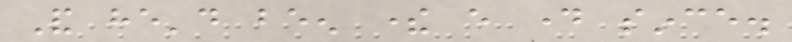And he'd been there every day since.
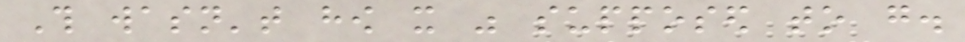This wasn't how it was supposed to go.
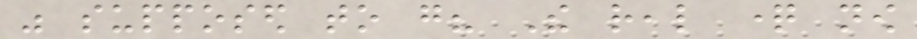was supposed to go? The real question now
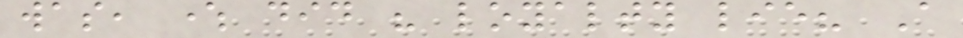was, where did his loyalty lie? A
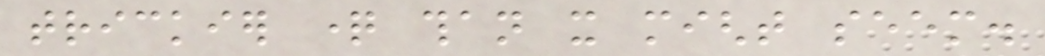trickier question than it might seem.
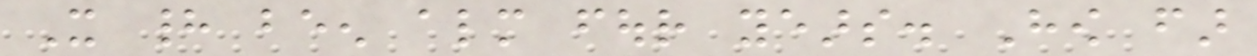It had been almost four years. How far
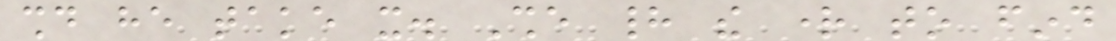should he take it. She had the right to find
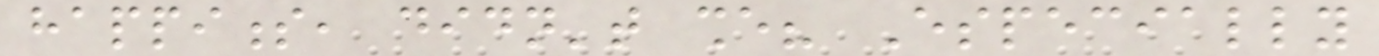happiness, didn't she? Especially
